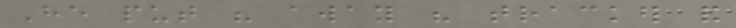He put his away his tracker and
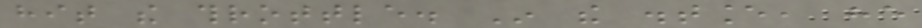hit the throttle. In the distance, he
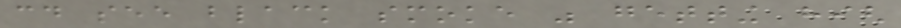could see black smoke was getting high
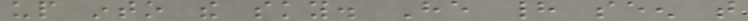up into the sky. He had seen that
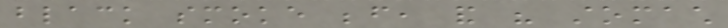black smoke before, and his stomach
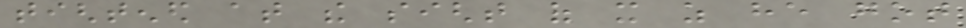tightened at the sight of it as he got
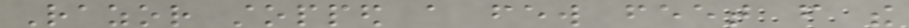Razor stopped a few feet from the
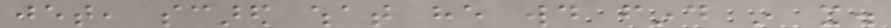jet, scared what he would find in it.
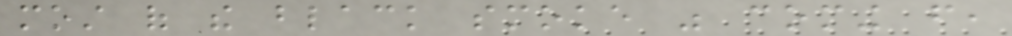most of the black smoke was coming from,
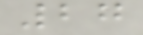27
